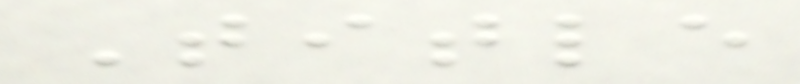Title
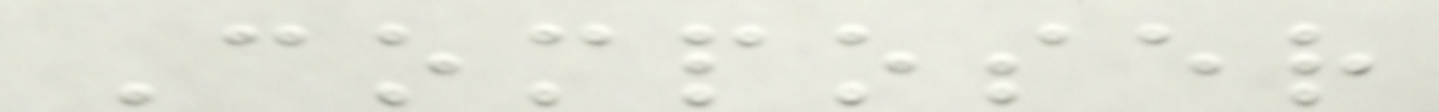Composer
